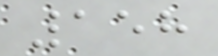158
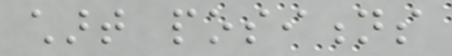chart positions
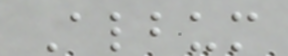Album
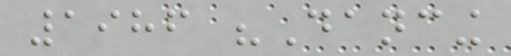1986 "Dancing
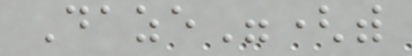Daze"(with
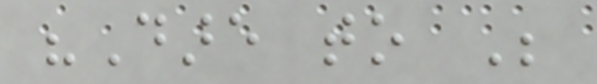"Dare to Be
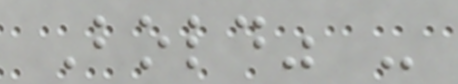Bold" -
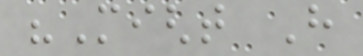"Might Have
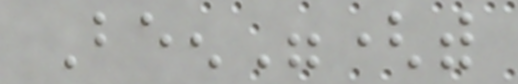Been"(with
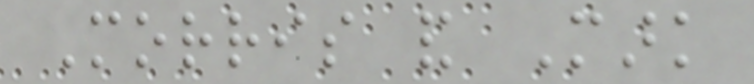Morris and Mark
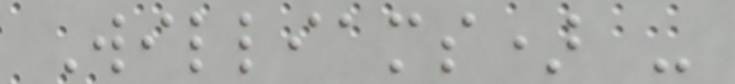Williams) -
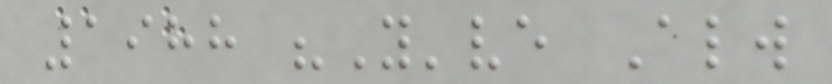1988 "You've Always
